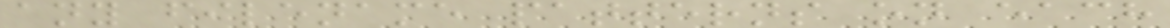any filename patterns on each
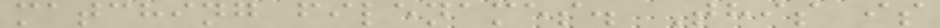matching filenames. This is
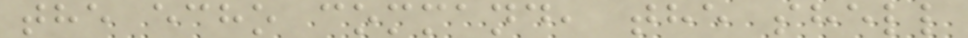the echo command, the shell
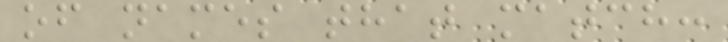of names that match:
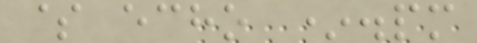$ echo *.pm
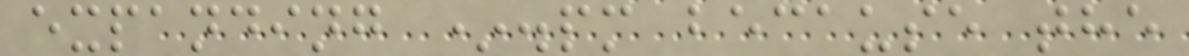expanding *.pm because the
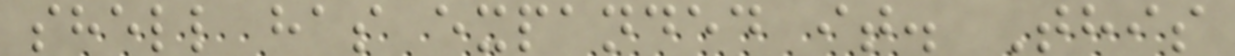shell has expanded it. This
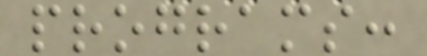programs:
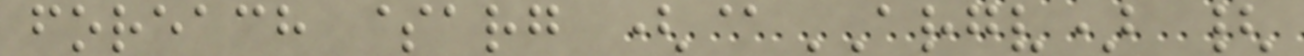foreach $arg (@ARGV) {
